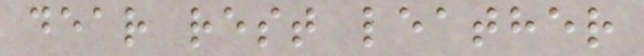dear rest leather
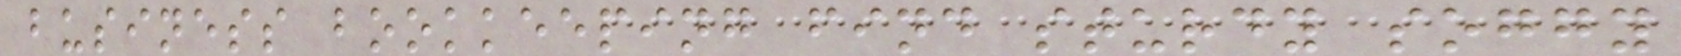business bookkeeping find sturdy soggy
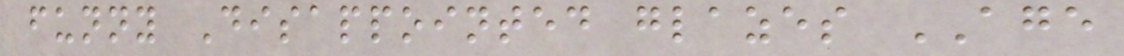funny Disappointed glazes AGE
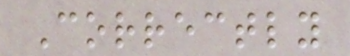Correctly
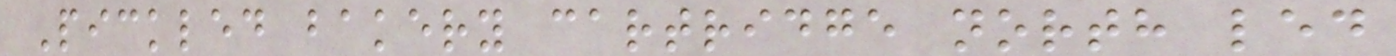Pickled bakery cartridge north led
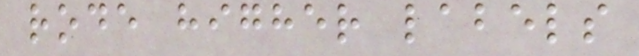rode higher labels
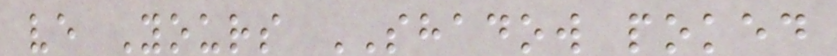ve Yours SHADOW poked
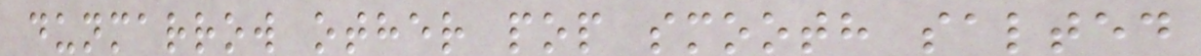dunmarrow other pop smooth salted
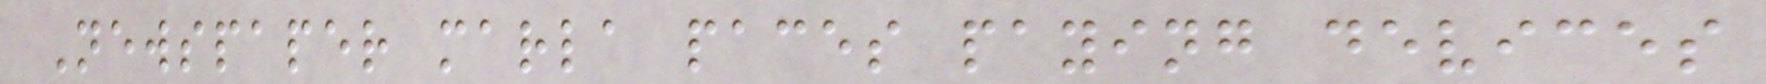Newspaper marla paces paying devices
